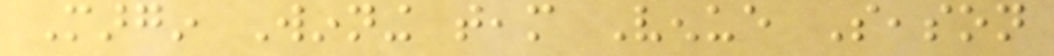Margin Winning team Venue Season
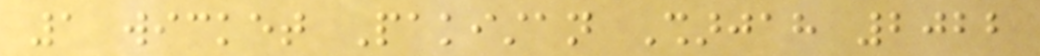1 wicket Pakistan Sharjah 2022
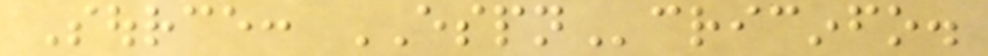Source: ESPNcricinfo.
